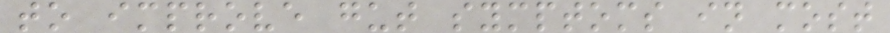to improve gut symptoms in most
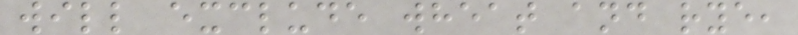will exclude wheat and rye,
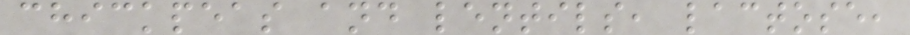chickpeas and lentils, lactose,
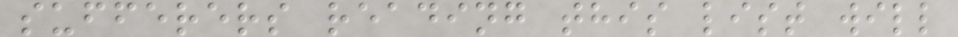sufferers reading this list will
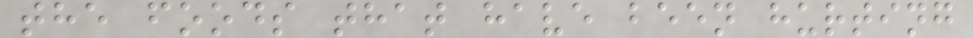the foods that have been hurting
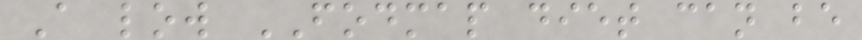A low FODMAP diet can be
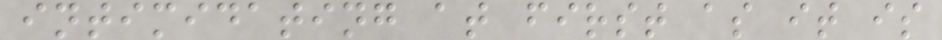intimidating at first as it is
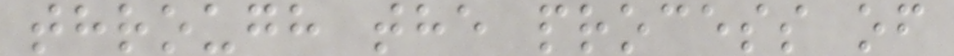through the process of
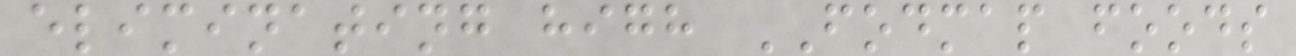eliminating high FODMAP foods
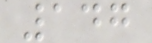147
